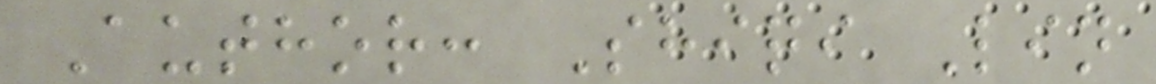Author: Shiqi Lin
